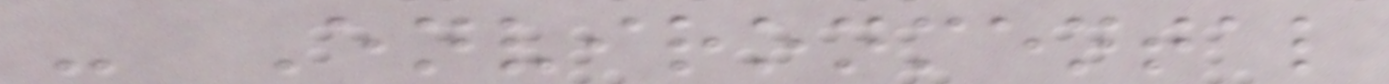- Environmental
